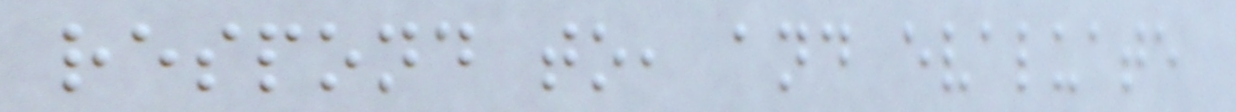respond to, and evaluate
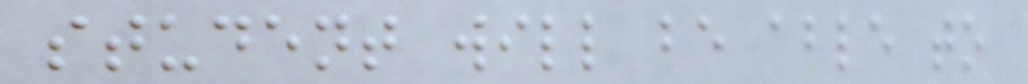student will be able to
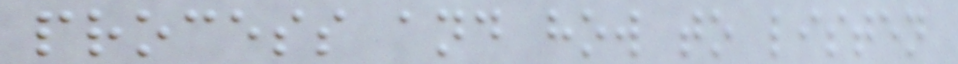process and how to listen
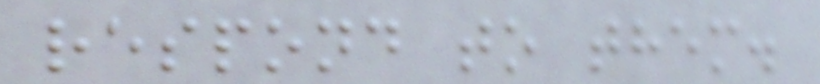respond to them.
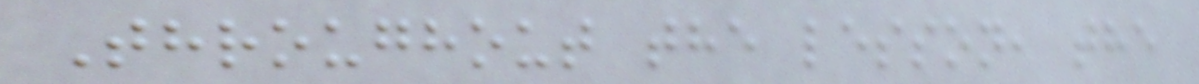Throughout the lesson, the
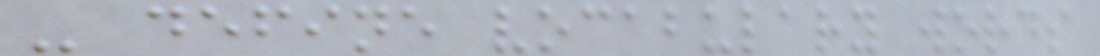- define vocabulary words
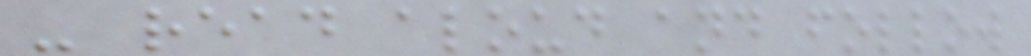- read aloud and follow
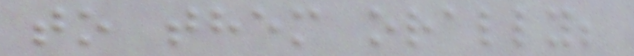to them orally;
